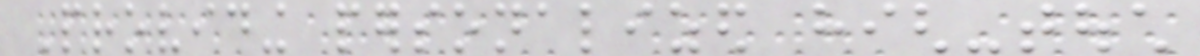Providing personalized high-touch
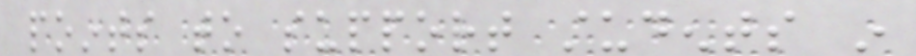points to support students in
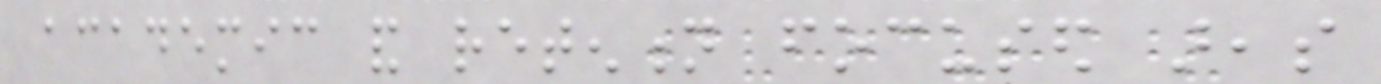academic and retention focused areas
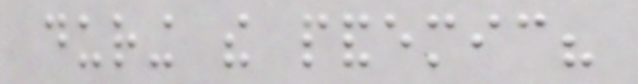during the pandemic?
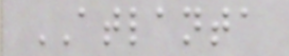ATLANTA
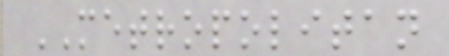METROPOLITAN
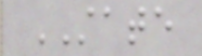STATE
